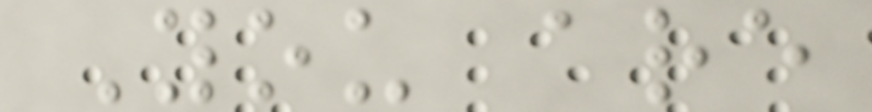You are
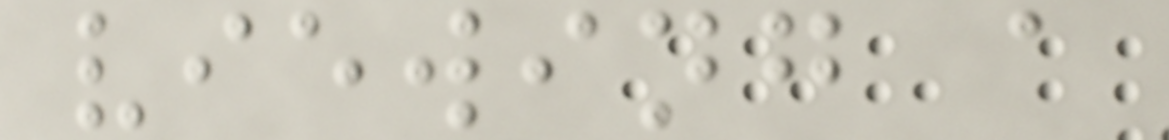viewing a
